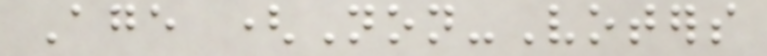Age (Non-Voters
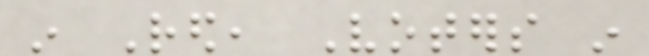in Red, Voters in
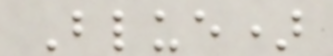Blue)
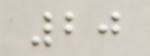20
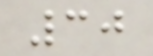30
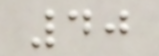40
